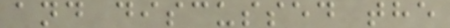and discussed the
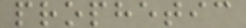prophetic
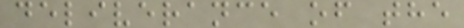deliverance of the
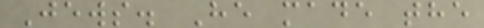Jews. He made the
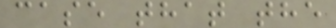case that the
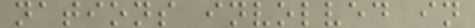nations involved in
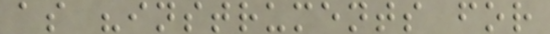as "instruments for
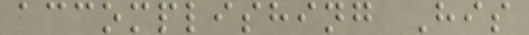accomplishing His
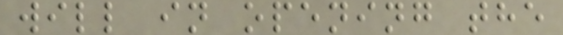will in opening the
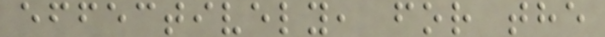effectively, for the
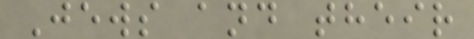Jews and their
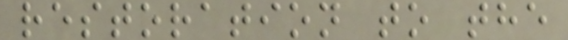restoration to the
